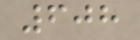608
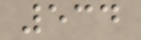534
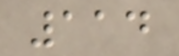114
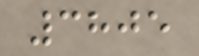3805
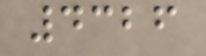4326
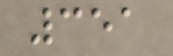351
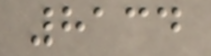8134
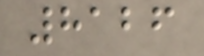8126
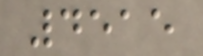4515
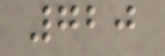720
